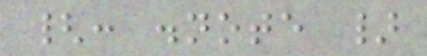{: .note }
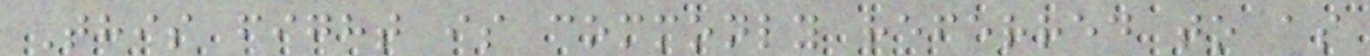This fight is commonly referred to as
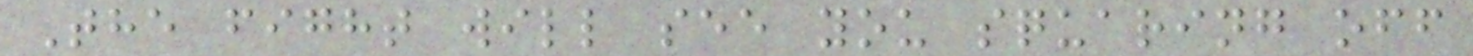The fight will see you squaring off
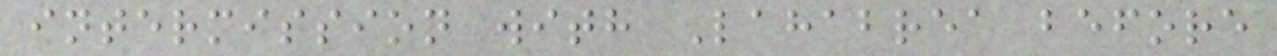intermission with Lahabrea before
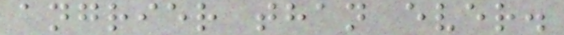angrier than ever.
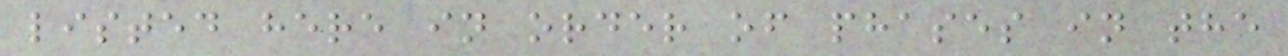listed here in order of phases in the
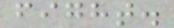fight.
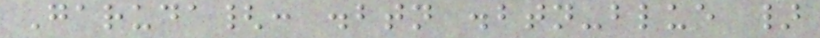Garuda{: .btn .btn-blue }
